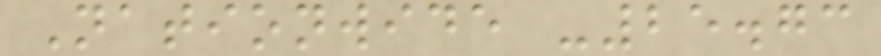Nationwide -25.73
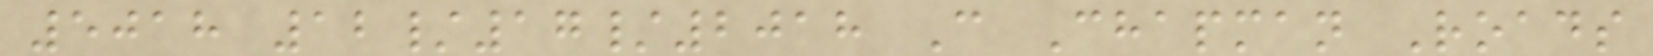5018 12/17/2018 C Chapman Roads
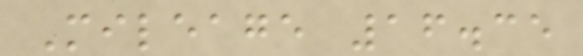Mileage 16.35
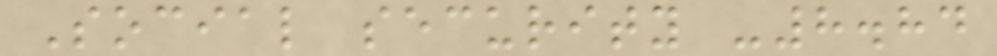Social security -8.84
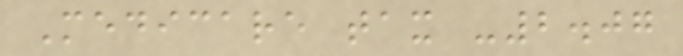Medicare tax -2.07
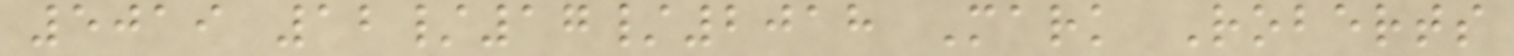5019 12/17/2018 Mark Roberts
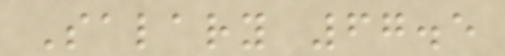Salary 67.5
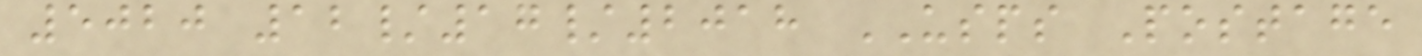5020 12/17/2018 USPS Postage
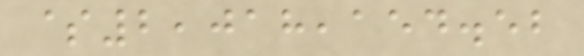$2,018,154.52
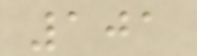101
